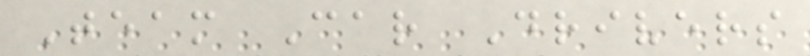Team Car Drivers
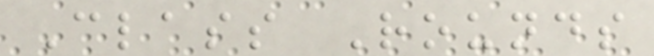Class Rounds
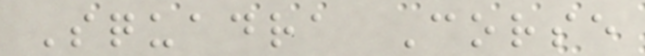Squadra Corse
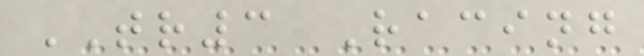TR3 Racing
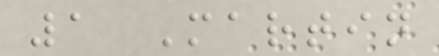1 Martin
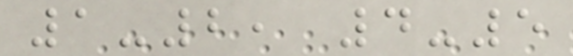1-2, 4-5
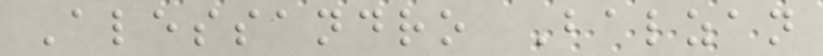Alessandro Balzan
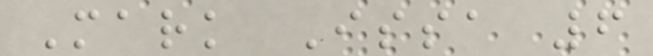Mark Issa 6
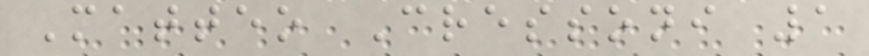Matteo Cressoni 1
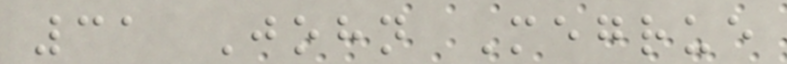31 John Megrue
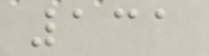131
